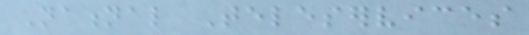National Teleservices
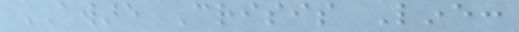AWARE Crisis Line:
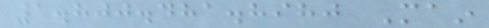1.800.481.8980 Main
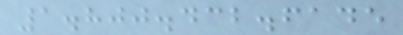1.800.432.6145
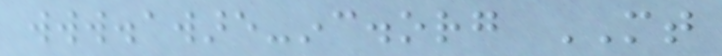www.aware-inc.org MT
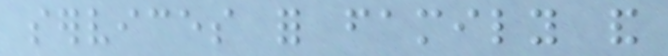services for family and
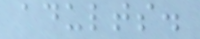adults.
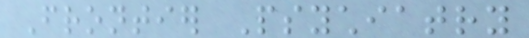Frontier Psychiatry
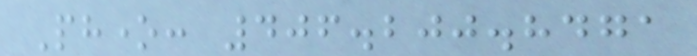Phone: 406.200.8471
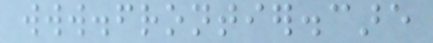www.frontier.care
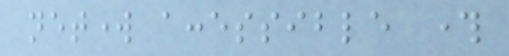network accessible through
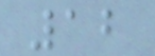12
